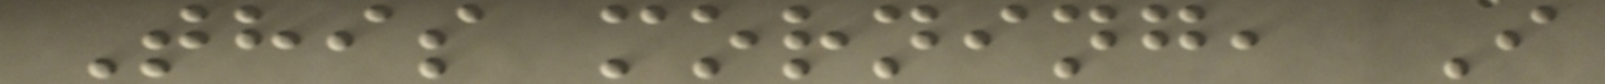This morning, I
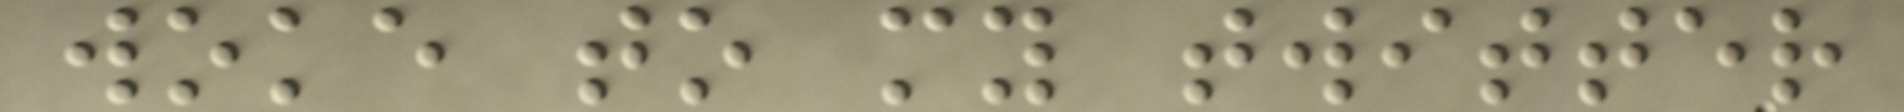woke to my twitter
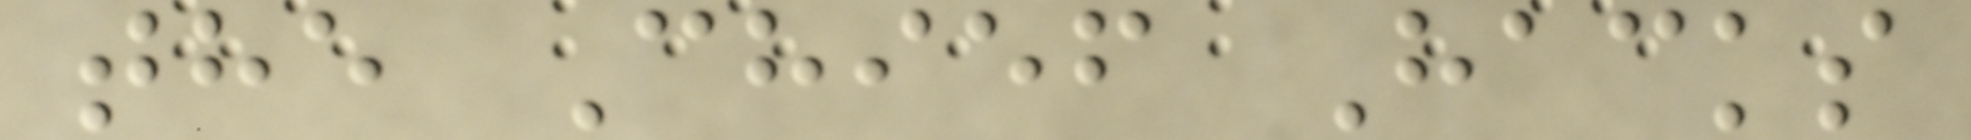the Chief Hacks
